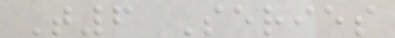T6 Series
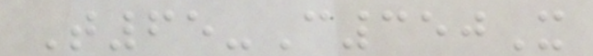T65-C350X
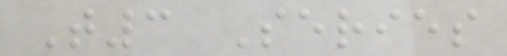T3 Series
